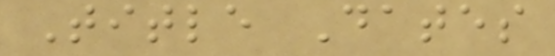Title Dates
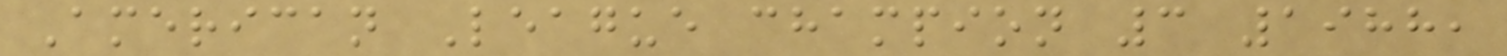American League champion 3 1988,
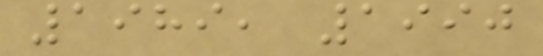1989, 1990
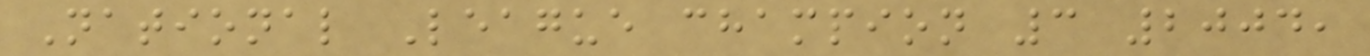National League champion 3 2004,
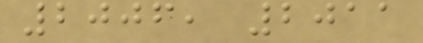2006, 2011
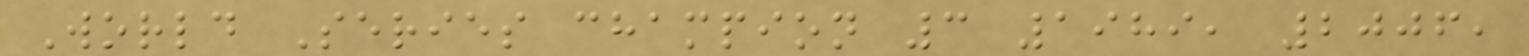World Series champion 3 1989, 2006,
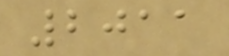2011
